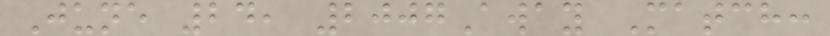June 24, 2007Away Match:
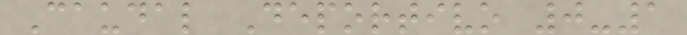Caudal Deportivo 0-1
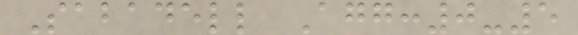Sabadell Agg:0-5
